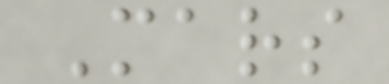Mars
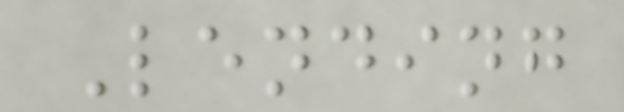Lending
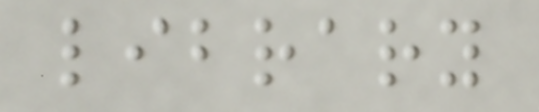library
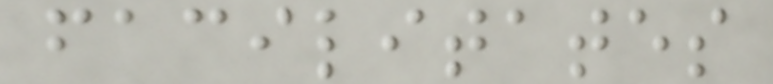facilitates
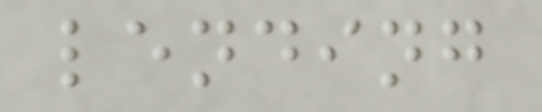lending
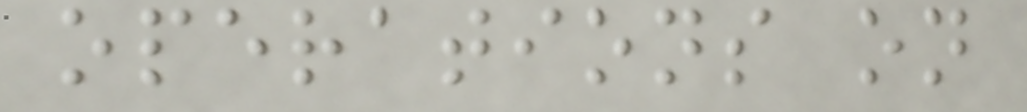operations on
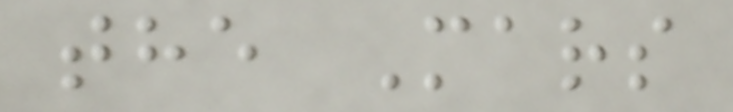the Mars
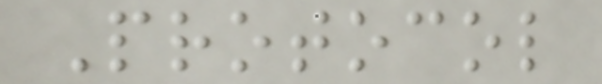Protocol
